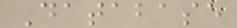Database
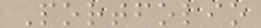Portfolio
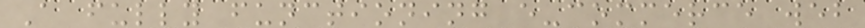A fully functioning e-commerce web
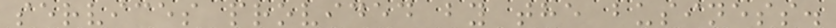services provided by the business.
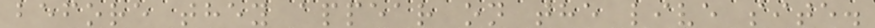before they appear on the live site.
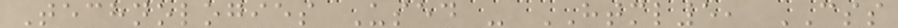Technologies Used - HTML5, CSS
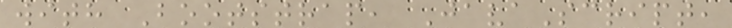with Bootstrap, JavaScript,
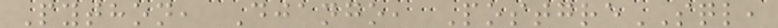Python, Django, PostgreSQL,
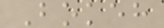Bokeh
